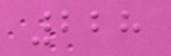228
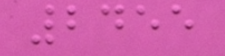2455
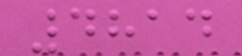4814
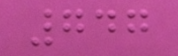747
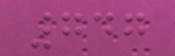747
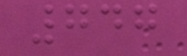747
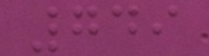749
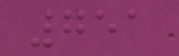751
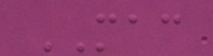MAC
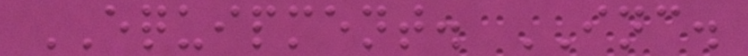EQUIPMENT. INC.
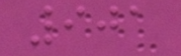901
